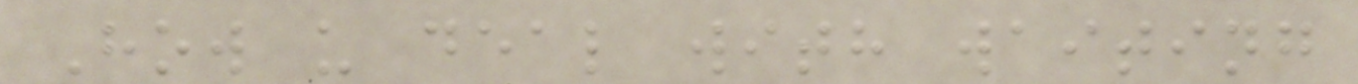How u deal with waiting
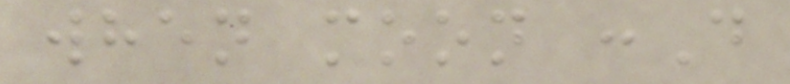when moon :D
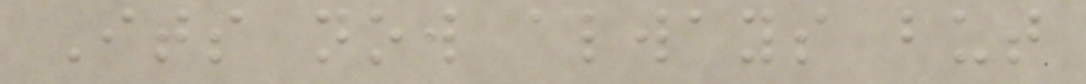Its now always but
